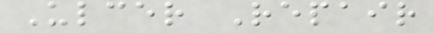Ulcer Repair
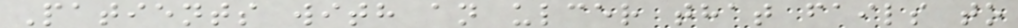Patients with an ulcer that fails to
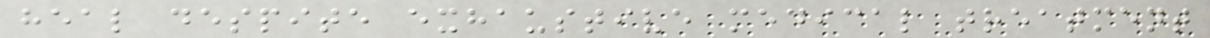heal despite exhaustive medical treatment
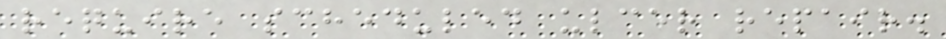require scheduled ulcer repair.
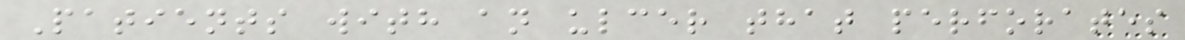Patients with an ulcer that perforates
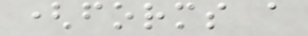(forms a
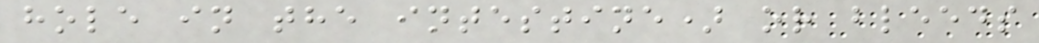hole in the intestine) or bleeds
